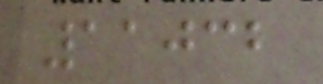11032
